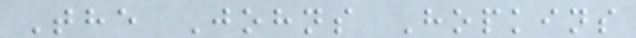The Johns Hopkins
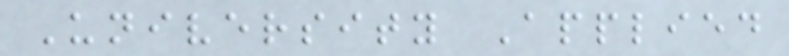University Applied
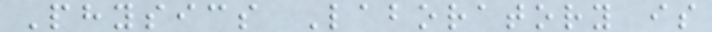Physics Laboratory is
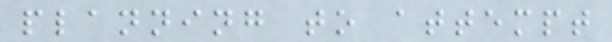planning to attempt
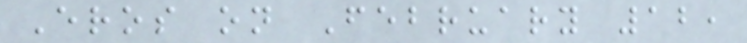Eros on February 12,
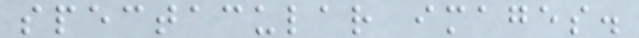spectacular images.
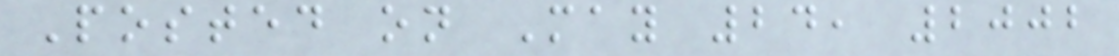Posted on May 24, 2002
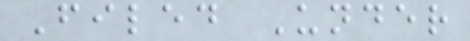Filed Under
